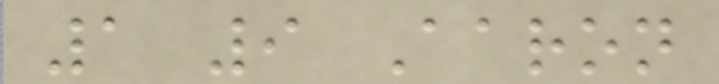1 9 Aaron
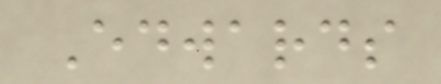Edwards
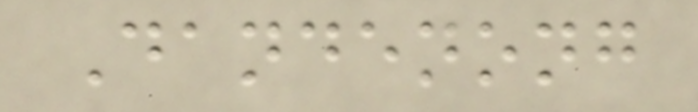Dandenong
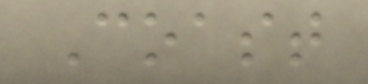Coast
